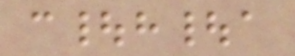c|h|a
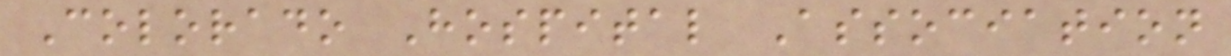Colorado Hospital Association
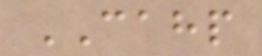CAHP
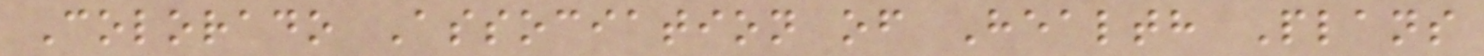Colorado Association of Health Plans
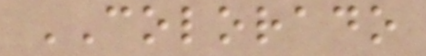COLORADO
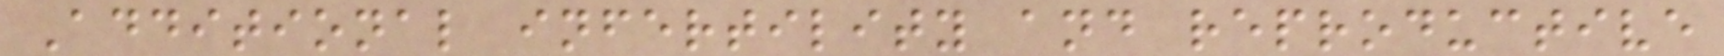Additional infertility and reproductive
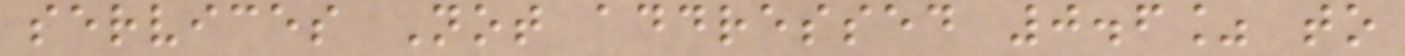services Not addressed 0.6% to
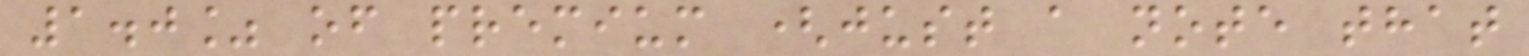1.0% of premium (just a note that
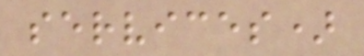services)
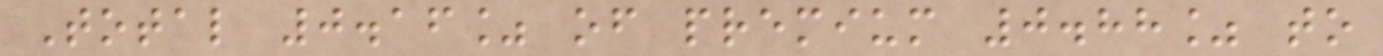Total 0.16% of premium 0.88% to
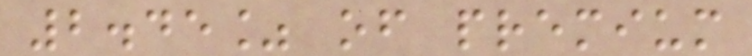2.45% of premium
